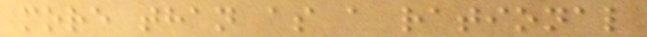more than as a rational
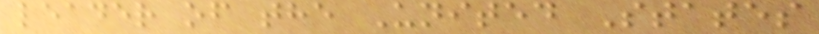leader of the United States
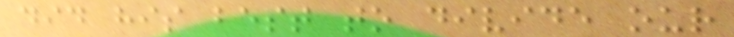did his best to divide our
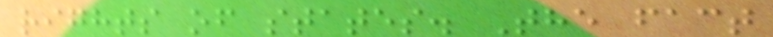rights of states. The fact
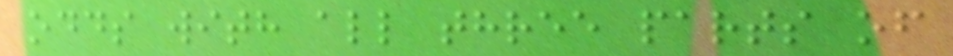odds with all three parts of
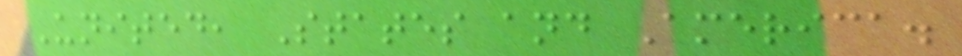United, States and America.
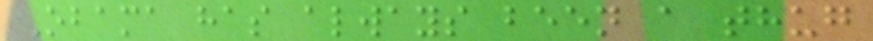Obama has always been a thug
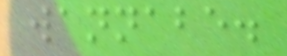wannabe.
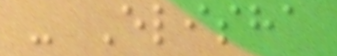- Elisha
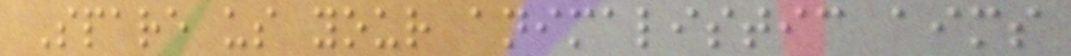Spare us your animalistic aims
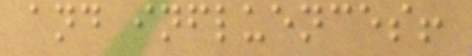and influences!
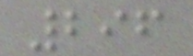296
